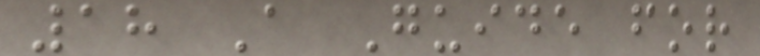18 A Guide for
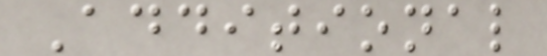Additional
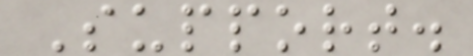Support.
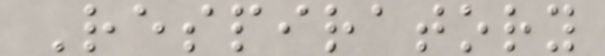Respiratory
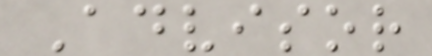Advisor
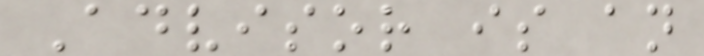Advisor is an
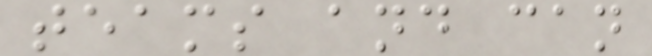teams and can
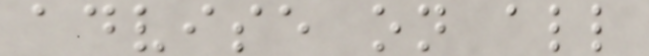advise on all
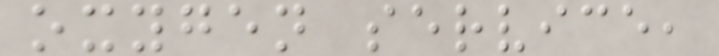oxygen service,
